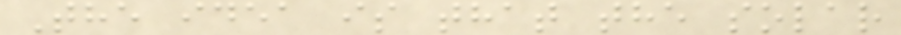The idea is that the solar
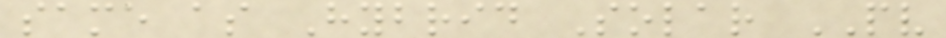same as Hybrid Solar PV
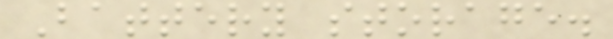Battery storage.
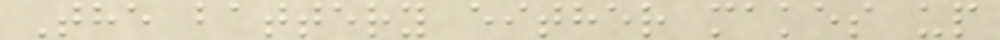The battery either makes up
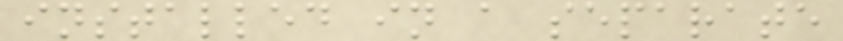installed in a separate
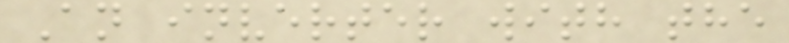An inverter with the
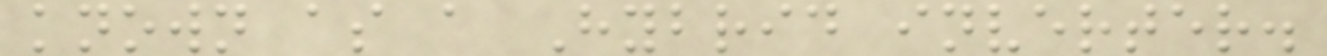known as a Hybrid inverter.
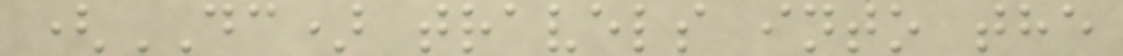(DC) travels into the
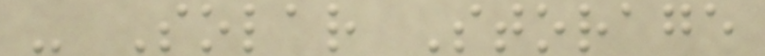- Solar Storage
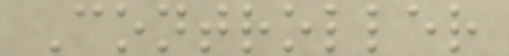Controller
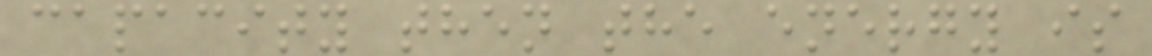capacity then the energy is
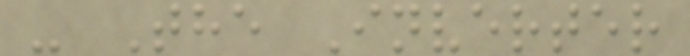- The Inverter
